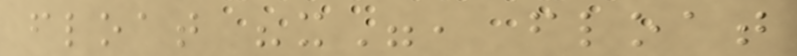float "x", float
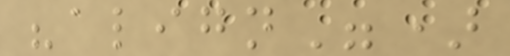"align")
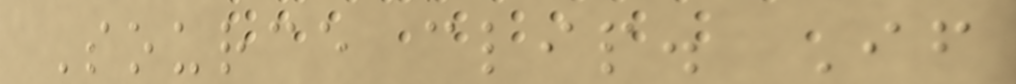Source clip. If
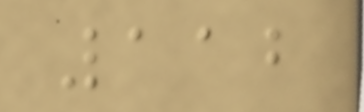112
